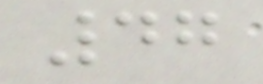47
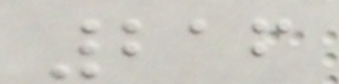216
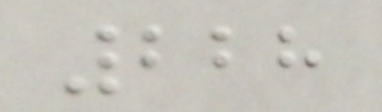228
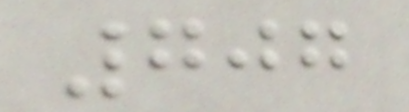707
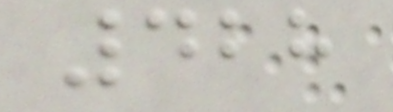428
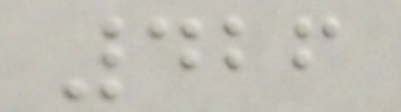426
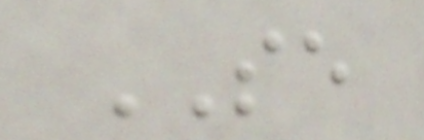SE
